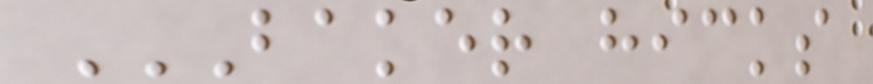BAKER HICKS
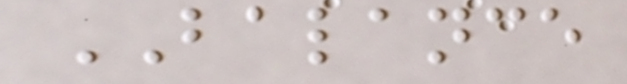BALANCE
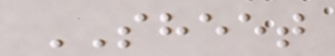SHEET
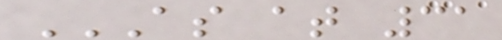AS AT 31
